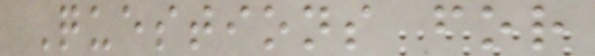Questions for
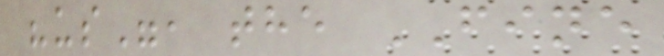"us", the FINE
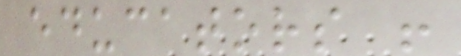educators !
